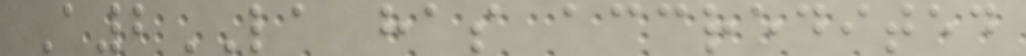A2LA has accredited
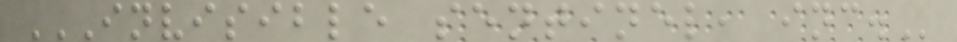INVISIBLE SENTINEL, INC.
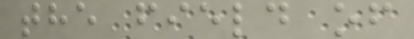the field of
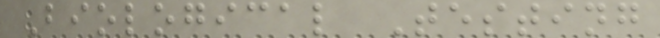Biological Testing
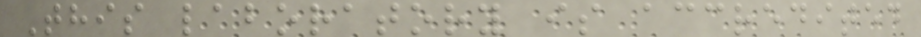This laboratory is accredited
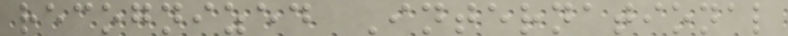recognized International
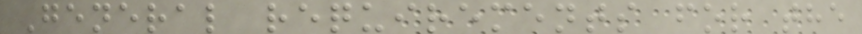General requirements for the
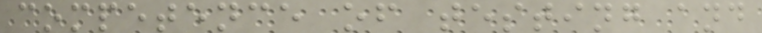competence of testing and
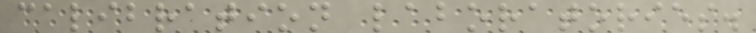calibration laboratories.
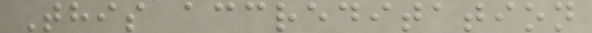This accreditation
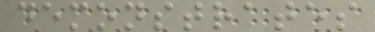demonstrates
